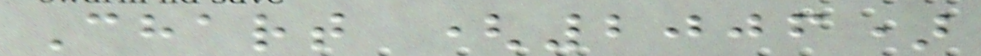Chart (2006)
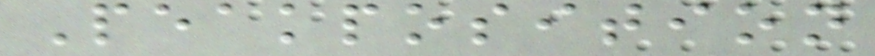Peakposition
